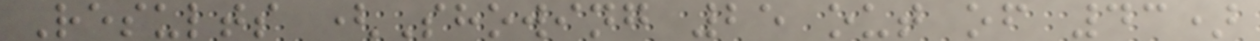Results (Showing 25 out of 43)
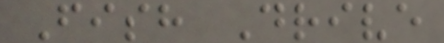Fish Drive
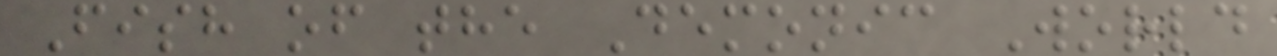Fish of the Demonic World
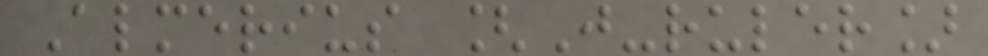Almerius [J-ruler]
